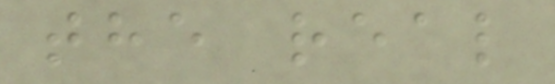the real
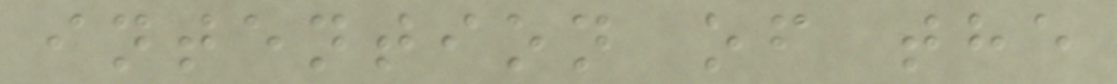intention of the
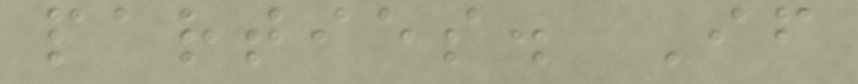parties. If
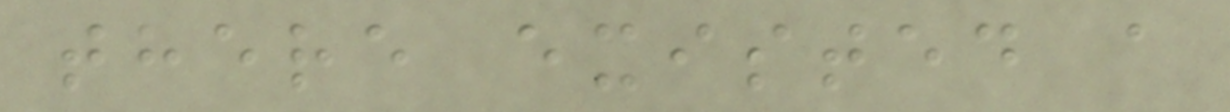there existed a
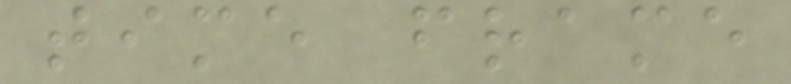time frame
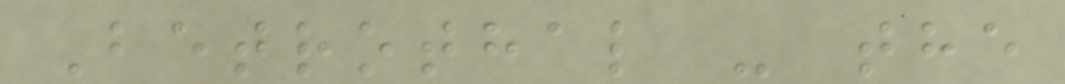Betrothal - the
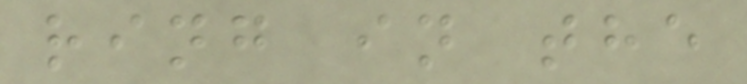ring in the
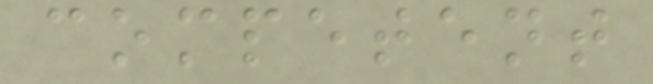competent
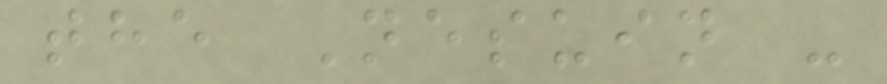the Nesuin -
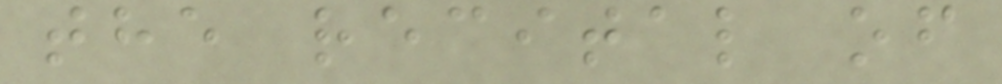the recital of
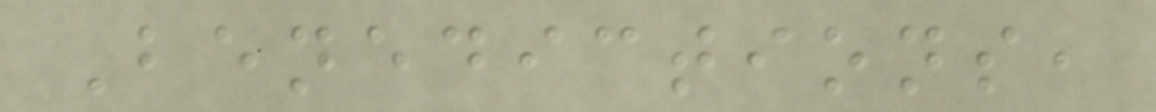Benedictions,
